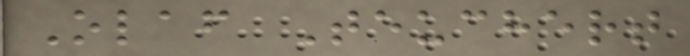Olaf Teuchert
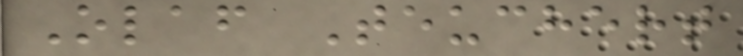Olaf Teuchert
